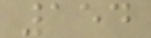154
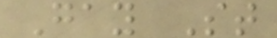Gay St
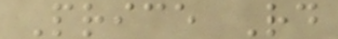Price Rd
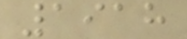1918
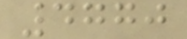4770
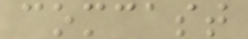comcast
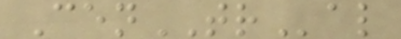CenTRal
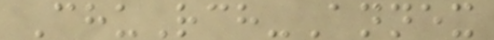ChuRch-Annex
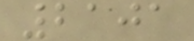2101
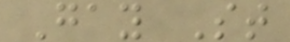Gay St
